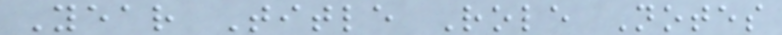Year Title Role Notes
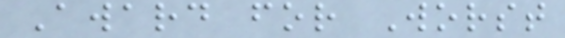Award for Worst
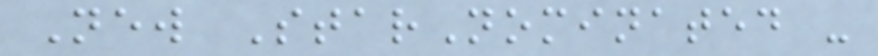New StarNominated -
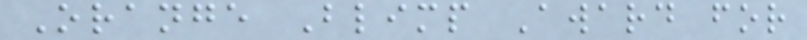Orange Blimp Award for
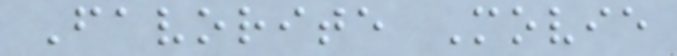Favorite Movie
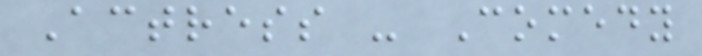Actress - Comedy
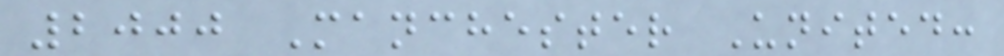2000 Manchester United:
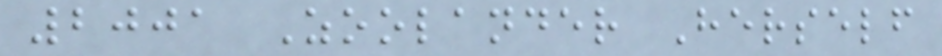2001 Zoolander Herself
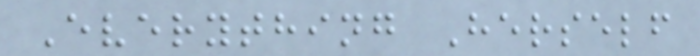Everything Herself
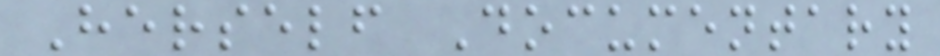Herself Documentary
